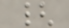{
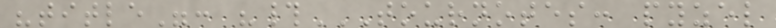"title": "#TOURNOTES: PYZEL
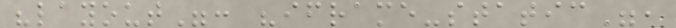"layout": "iframe-static",
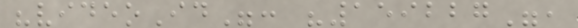"videoId": "159227",
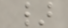}
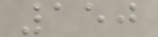150
